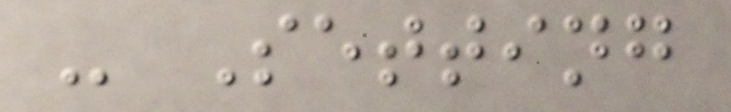- Setting
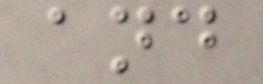and
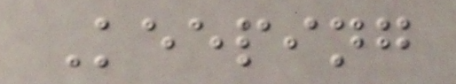Keeping
